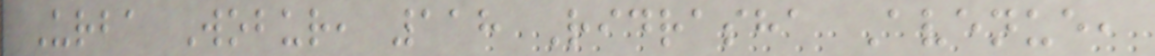Urba Wobur, 118 Ridrasha Avenue,
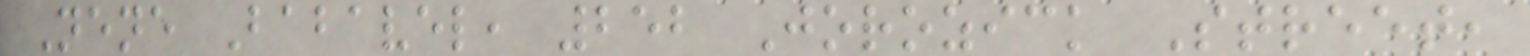Nene Babavel, 252 Jorozick Street,
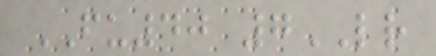FU40 7LR
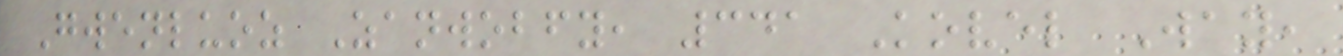Gwenluoz Zanwobfy, 341 Kovel Way,
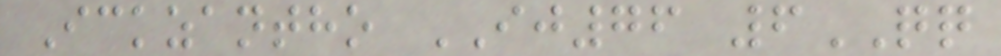Ickzantho IJ76 6QQ
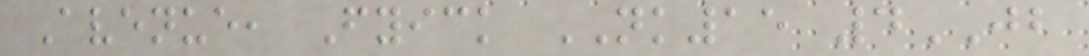Avenue, Fyick NK15 4JB
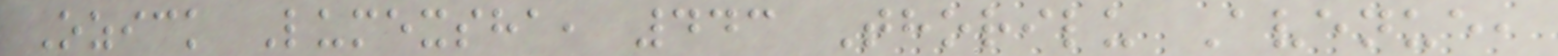Ozick Lumexsha, 443 Thorilu Avenue,
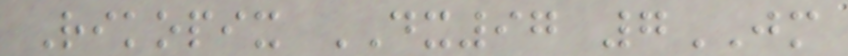Rikopix DX97 7JM
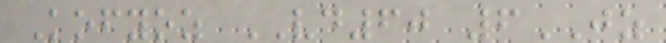Kofyoz VD60 6JZ
